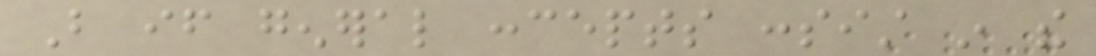But if general concepts consist in the
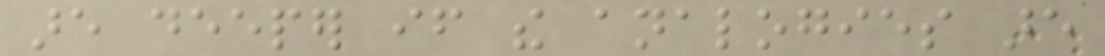are deeper if the analogies are
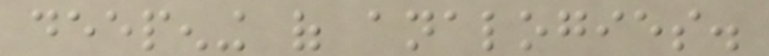deepening of analogies.
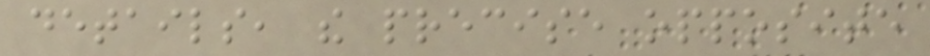details, the precise opposite
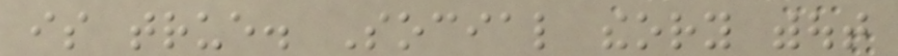is true. Social theory without
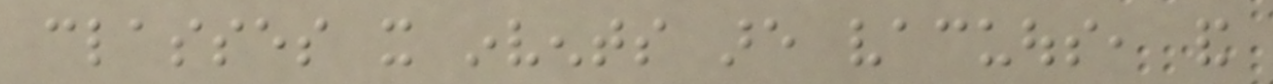classes it invents are vacuous, and
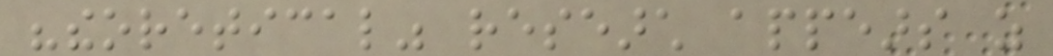"theoretical" research appears as
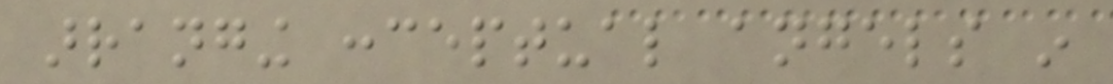arranging conceptual angels in
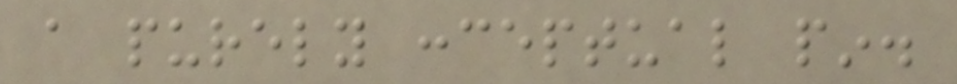a purely conceptual pin.
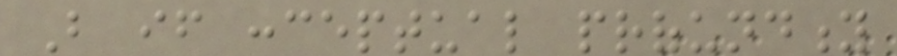But if conceptual profundity
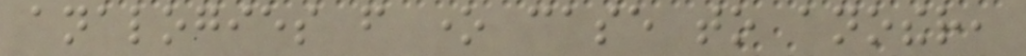analogies from one case to another,
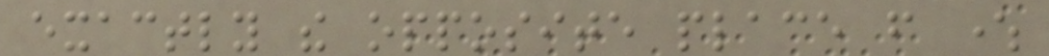exactly the opposite place from where
